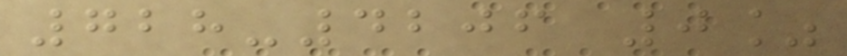728-4206 0%
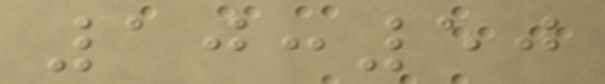10:50
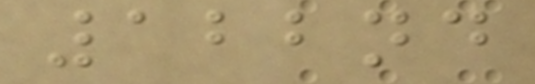122nd
